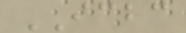ICBC
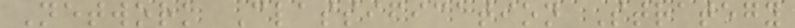Network Classification Strategy
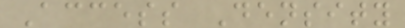Access Density
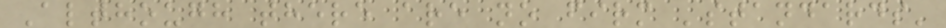Although there are no firm 'standards'
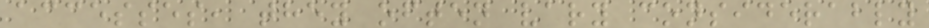accesses, they often vary considerably
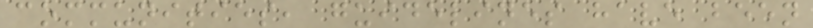communities, guidelines have been
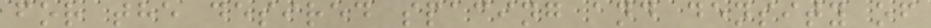for the desired spacing and density of
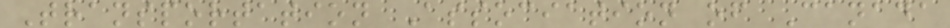Transportation Association of Canada
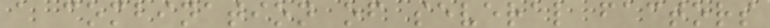a combination of several factors
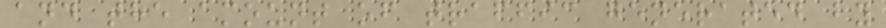and the amount of traffic generated by
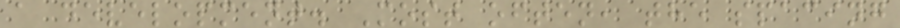a development. Most often, the spacing
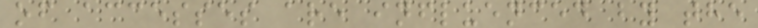of accesses are influenced by the
